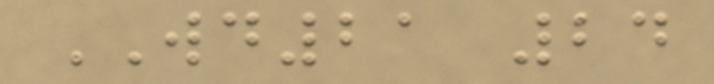WD21 24
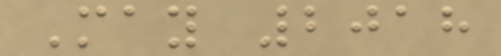May 2018
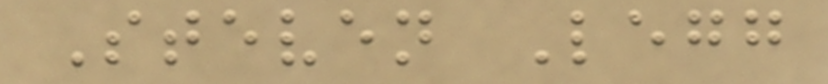Steven Legg
